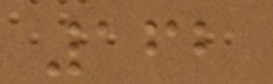162
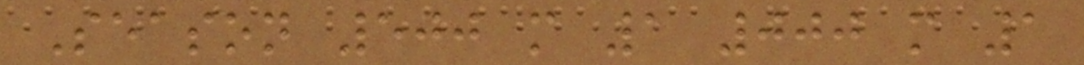Season 500 m 1 000 m 1
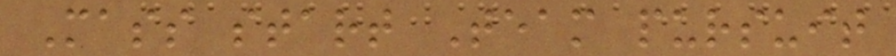Mass start Team pursuit
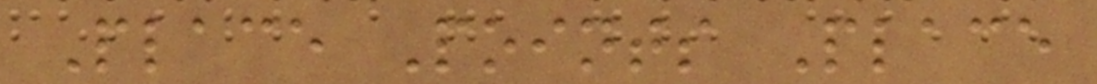Place Points Place
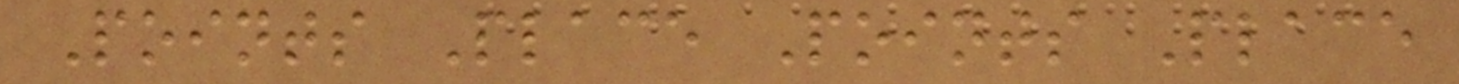Points Place Points Place
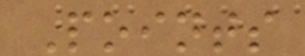Points
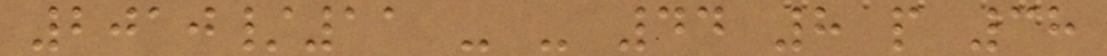2010/11 - - 44 8 p 38
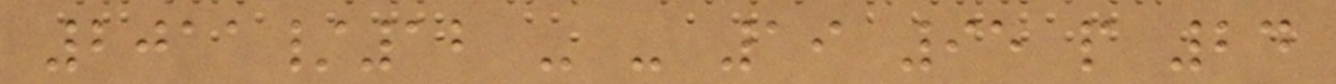2011/12 - - 19 95 p 24
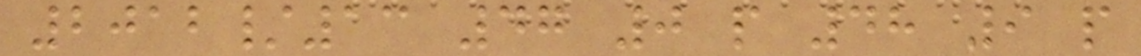2012/13 47 0 p 48 9 p
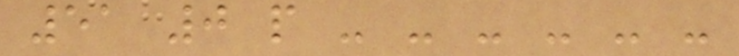51 0 p - - - - - -
